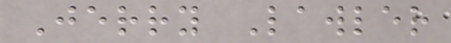Jerry Lawler
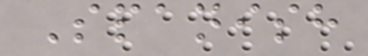Spanish
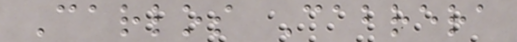Carlos Cabrera
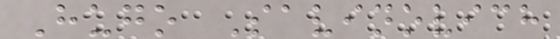Hugo Savinovich
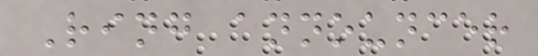Ring announcer
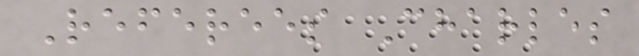Referees Charles
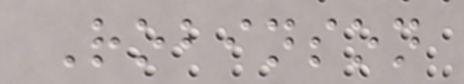Robinson
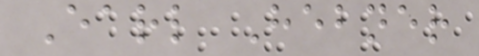Earl Hebner
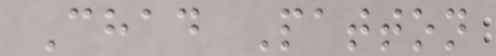Chad Patton
